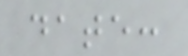date:
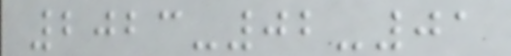2023-02-01
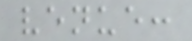venue:
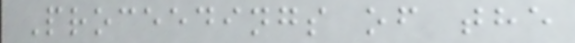Proceedings of the
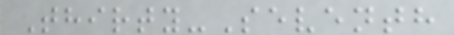Thirty-Seventh
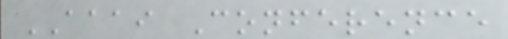AAAI Conference
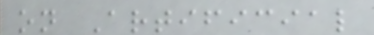on Artificial
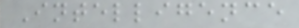Intelligence
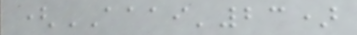(AAAI'23)
